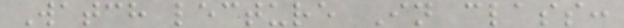Watch lecture In class:
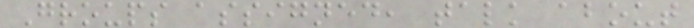Groups assigned, talk about
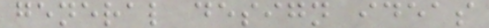general design ideas
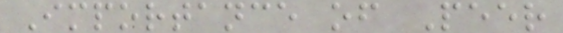Importance of Peer
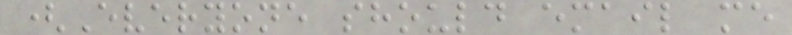(Everyone should email me
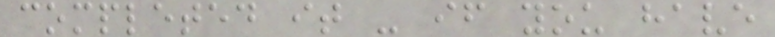completed it - if you have
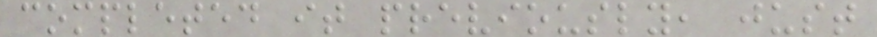completed it previously, just
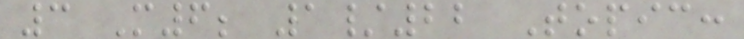3 M6; 1/22 Topic:
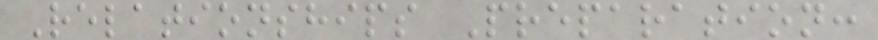Relationships Preparation:
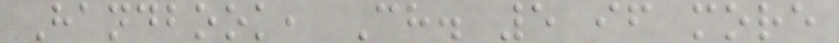Handbook, Ch. 5 if more
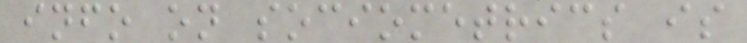info on sociometrics is
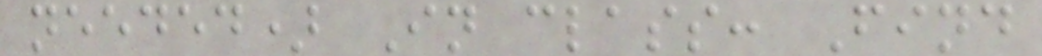needed) In class: Find
